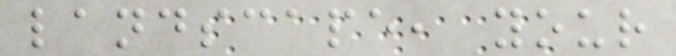landscape, your
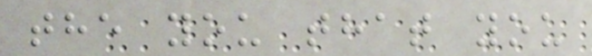the you that you
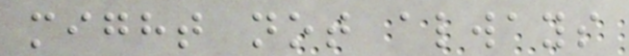might not always
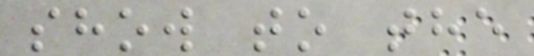show to the
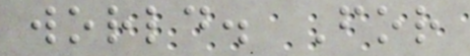world. For
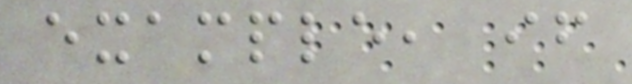example, if
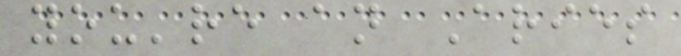you're an Aries
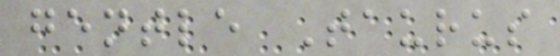gentle Taurus
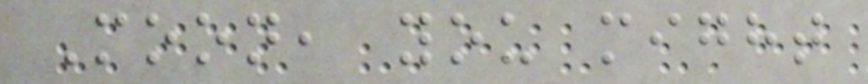Moon, you might
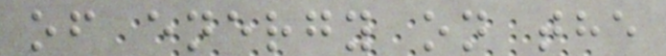of energy on the
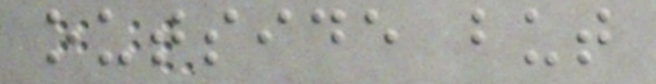outside but
